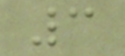3
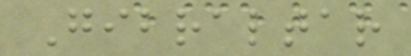Gibraltar
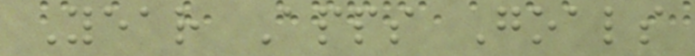Year Apps Goals
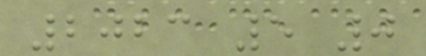2023 5 0
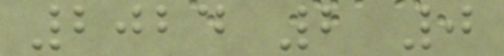2024 2 0
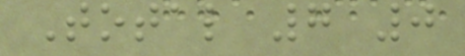Total 7 0
